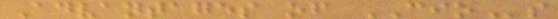Advantages of CIOs
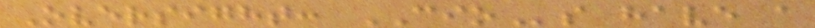Oversight: CIOs have a
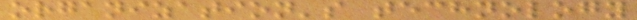organization's technology
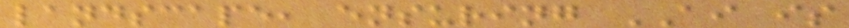landscape, ensuring AI is
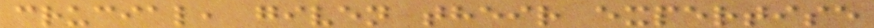crucial, given their expertise
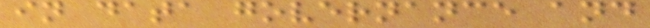in data governance and
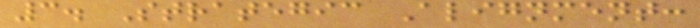3. Strategic Alignment:
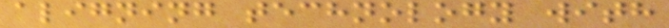aligning technology with
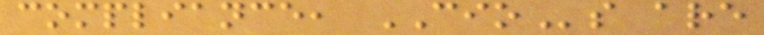compliance, CIOs are
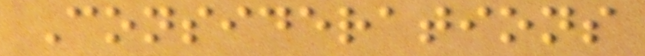Considerations
